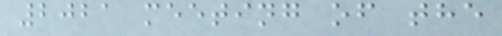2021 meeting of the
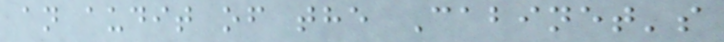an audit of the Cabinet's
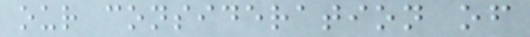our consideration of
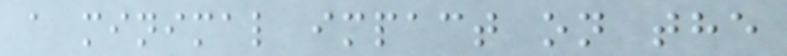a minimal impact on the
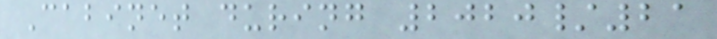Cabinet during 2020/21
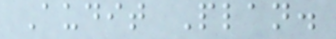Audit Plan.
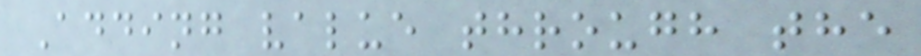Adding value through the
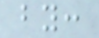by:
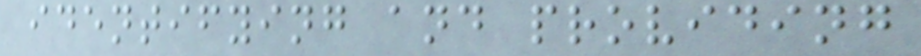identifying and providing
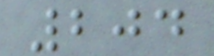204
